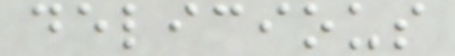delicious
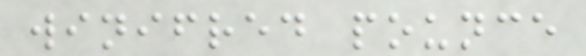winifred pounce
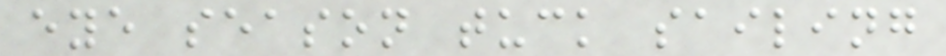eye season tuck sailing
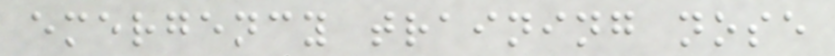emergency training nose
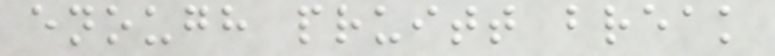enough pruitt break
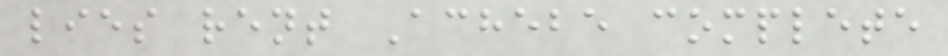lies rent Achebe complete
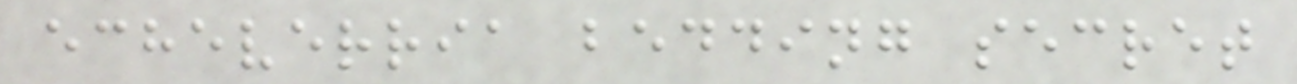echeverria bedding secret
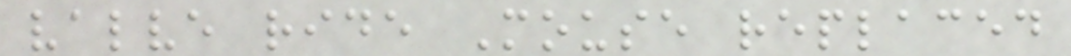valve ride Mouse replaced
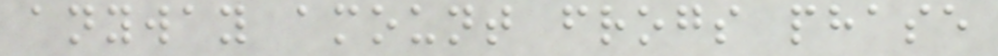anyway amount frogs phase
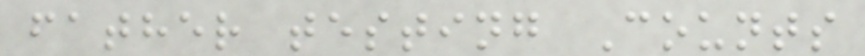father testing Counts
